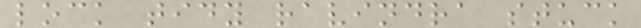lock tidy ravindra stuck
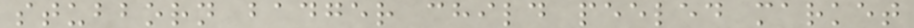stubborn badger child peeled market
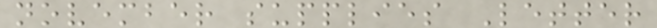november supplies Letter
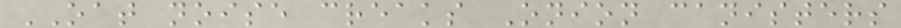OAT noise creaks Onion canisters
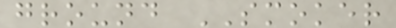ground SMOKER
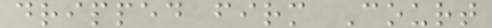dripped firm Court
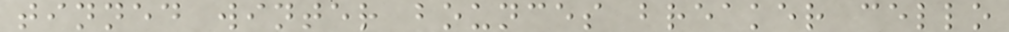tinned winter bounces breaker cello
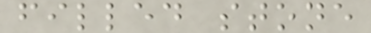filled stone
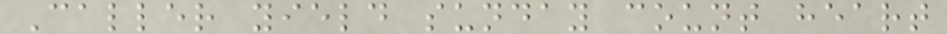Caller yield sunday count heart
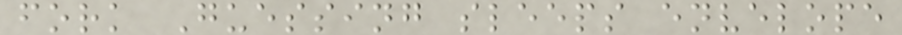fork Guessing sleeps envelope
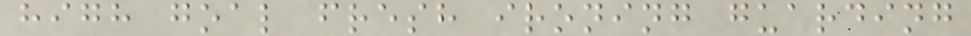high goal fresh ironing guarding
